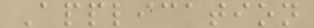Application
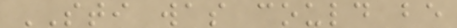STI was could be
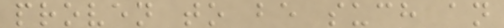proven to be such an
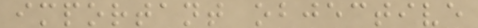important objective
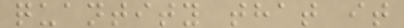quantity that it
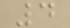4
